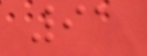91
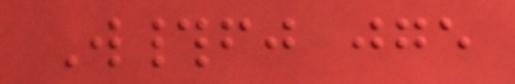W#fj jge
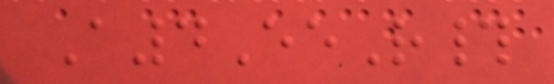A4EeR#
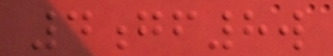4gf8w
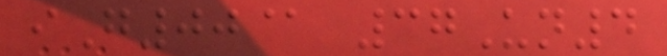iG00@ 37Un4
